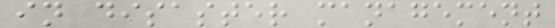in disaster management
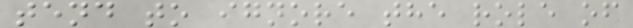tend to ignore the role of
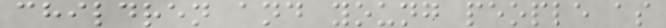children and young people as
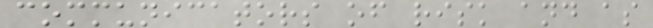communicators of risk and as
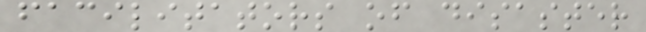facilitators of disaster
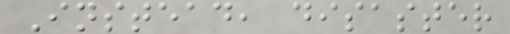Instead, disaster
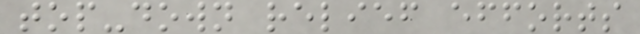top-down relief efforts
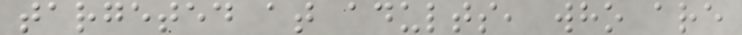targeted at adults, who are
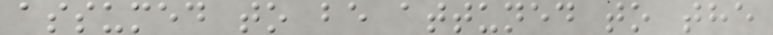assumed to be attuned to the
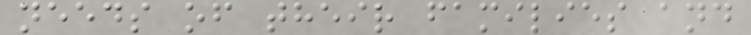needs of their families and
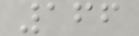166
